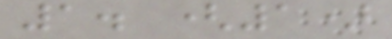1. (1)
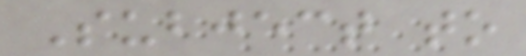Subject to
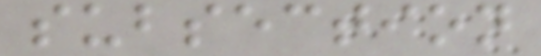subsection
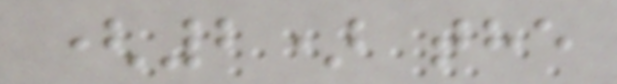(2) the
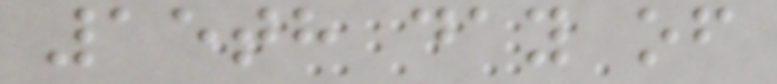15th day of
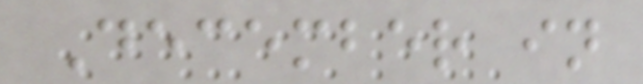December in
